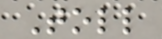Toll
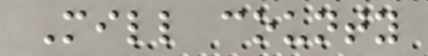Mill county
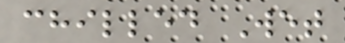chilled Wet
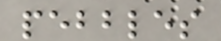pebbles
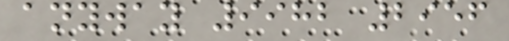anyway 9982 2956
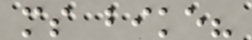ms bike?
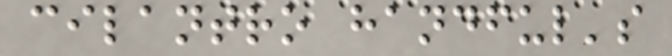cilantro handful's
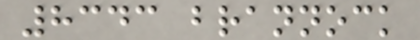8343 brannock
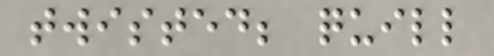twisted; quill
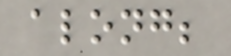along;
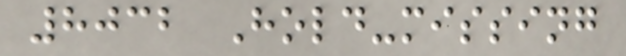8032 Hold-missing
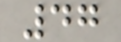47
